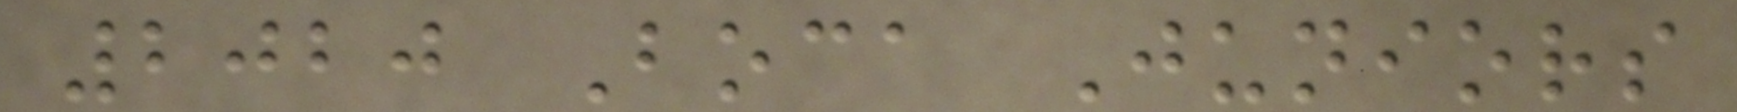2020 Boca Juniors
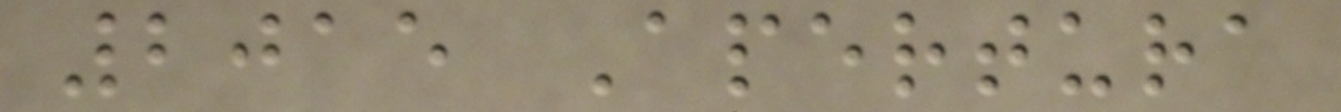2015 Apertura
